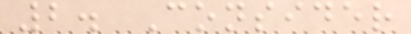2. Consider
